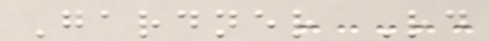Gardner Rd
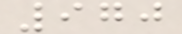970
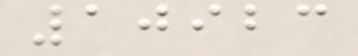10923
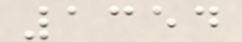1354
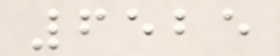6525
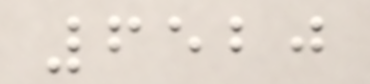6520
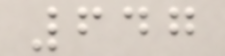647
